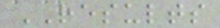RESULTS
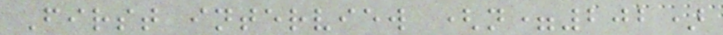First interview (n=202)
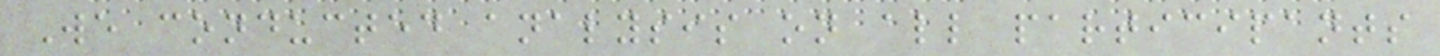We conducted analysis on all participants
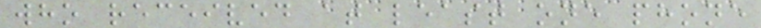who received at least one phone
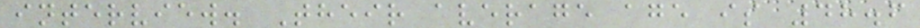interview. Their average age is 48.6
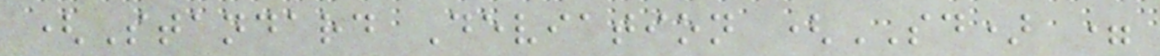(Standard Deviation (SD) =
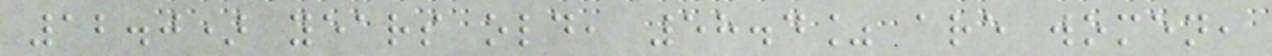12.0) years old, 58.4% are women,
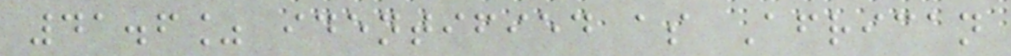41.6% identified as African
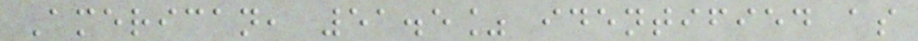American, 51.5% identified as
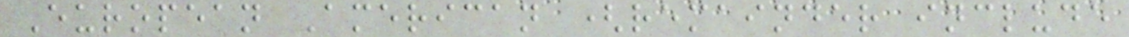European American (remainder include
